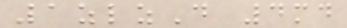1zlzD 4md
